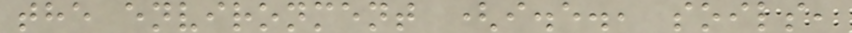the environment (i.e., soils,
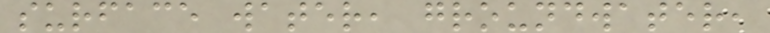surface water, groundwater,
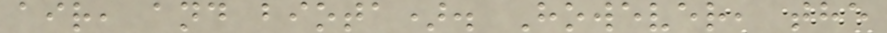air, and biota). However, the
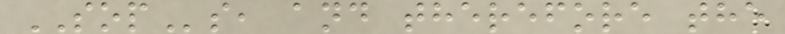SOPs, and therefore the
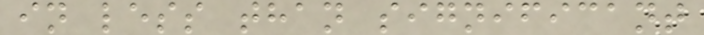in less than significant
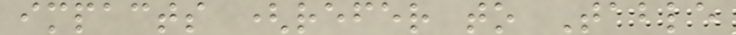impacts (refer to Table
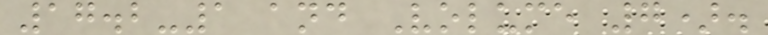17.2-1 and Volume 7).
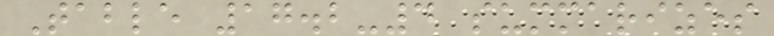Table 17.2-4 summarizes
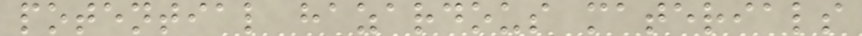potential hazardous materials
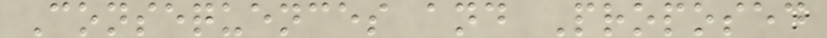Consequences and Proposed
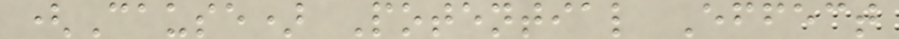(Cause) Potential Effect
